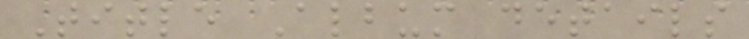Title Album details
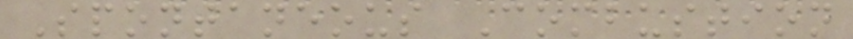Spontaneous Combustion
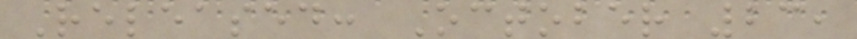Released: October 23,
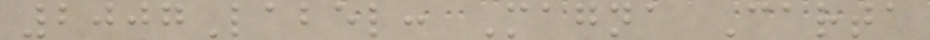2007Label: Magna Carta
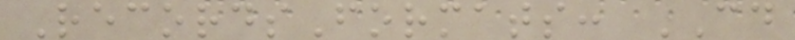RecordsFormats: CD
